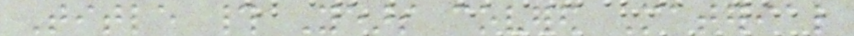Title # Years covered Material
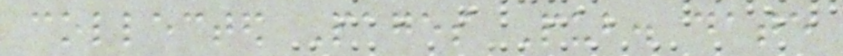collected Pages Pub. date
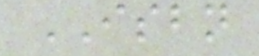ISBN
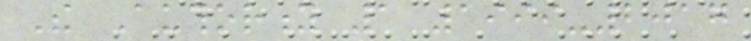The Authority 1 1999-2017
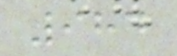984
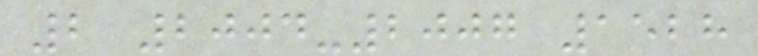2 2004-2007 1528
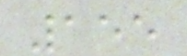155
